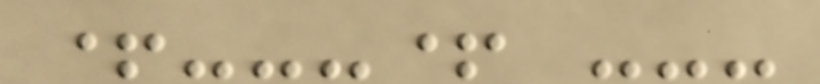+---+ ---
